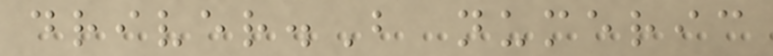driver.B numeric
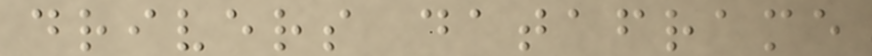drivers dataframe
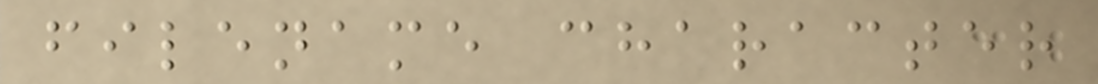filename character
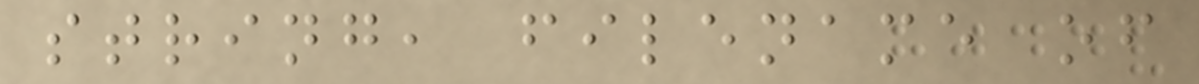string, filename of
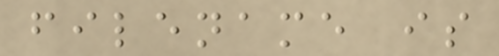filename is
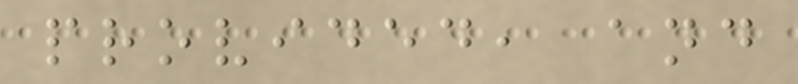provided, and
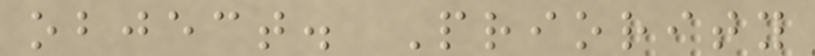object. Priority
